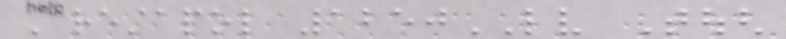Crestapol 1250LV Tough
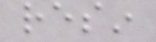resin
